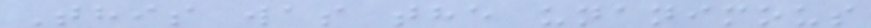This was the unanimous
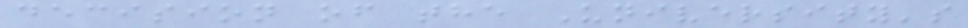decision of the University's
